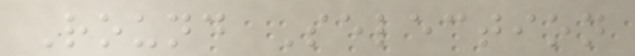Round Selection
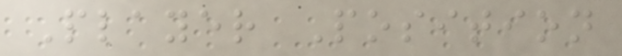Player Position
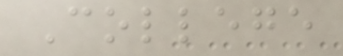College
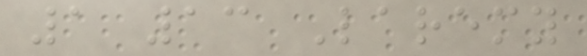1 13 Laremy
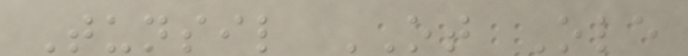Tunsil OT Ole
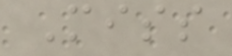Miss
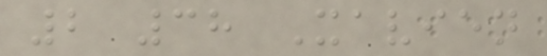2 38 Xavien
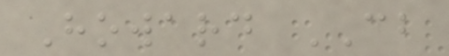Howard CB
